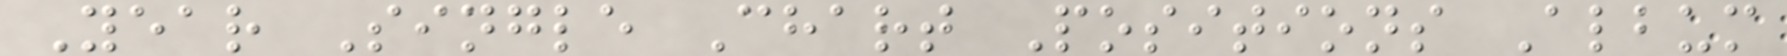Year Single Chart Positions Album
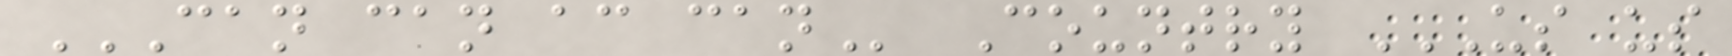CAN CAN AC CAN Country US US
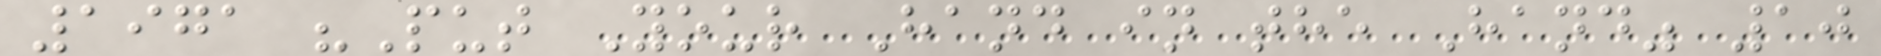1971 "Put Your Hand in the Hand" 10
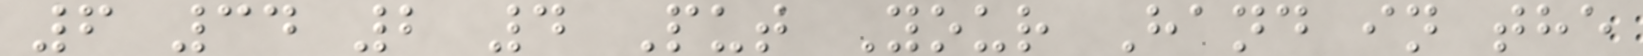6 34 2 4 Put Your Hand in the
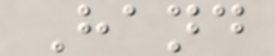Hand
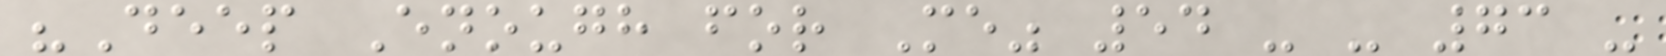"Deep Enough for Me" 54 - - 73 -
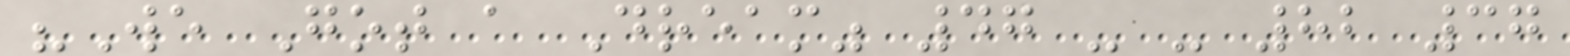"We Got a Dream" 47 - - 82 37
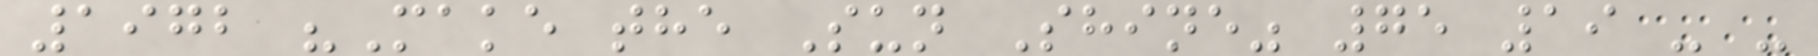1972 "Make the Sun Shine" 75 19 - -
